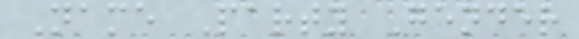Name Party Gender
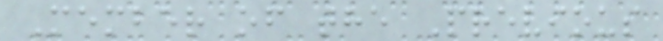Member of the Previous
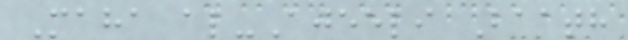Maha al-Ajeeli Baath
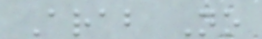Arab No
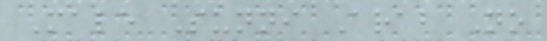Male Sunni Arab No
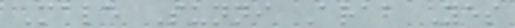Male Sunni Arab Yes
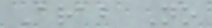Arab No
